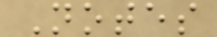Notes
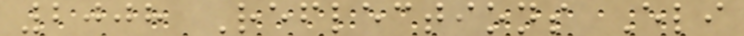2008 Reflections Eli
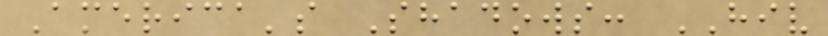America's Shadows: HIV
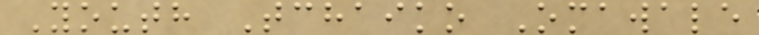Youth Tchaiko Omawale
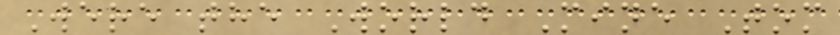Were the World Mine Tom
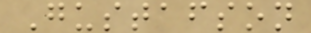Gustafson
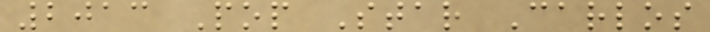2013 Pop Star Carlos
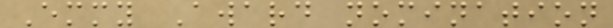Emmy Award nomination
